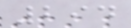294
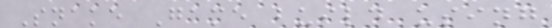Snake Game build using
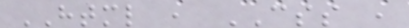HTML , CSS ,
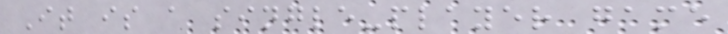It is a single-player game
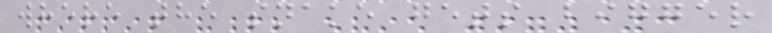where the snake gets bigger
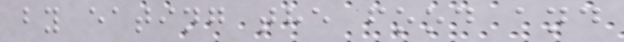by eating the food and
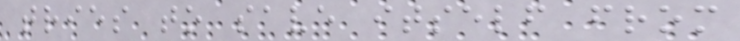tries to save itself from
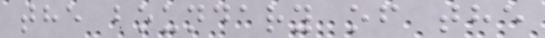the boundary of the
